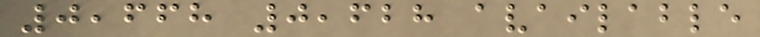0,668 0,628 available
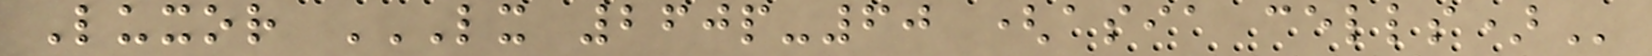Luxor LX 260P-60 (ASIA CELLS)
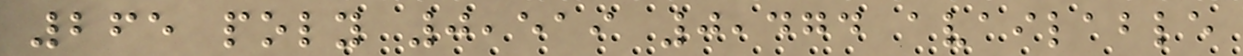265 poly 0,519 0,474 available
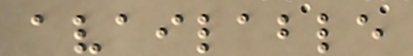available
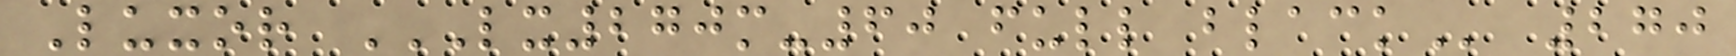Luxor LX270M-60 FULL BLACK 270
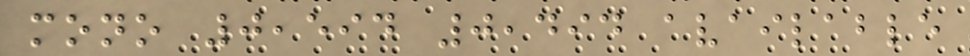mono 0,594 0,494 available
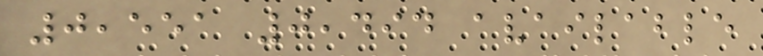0,551 0,494 available
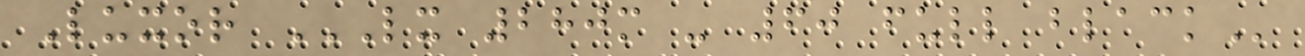Luxor LX 280M - 60 FULL BLACK
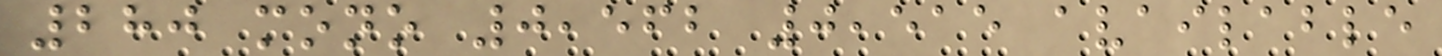280 mono 0,562 0,515 available
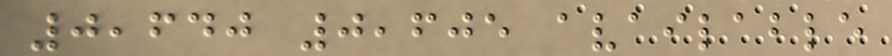0,640 0,605 available
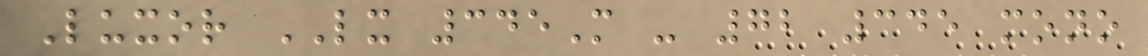Luxor LX 345M - 72 345 mono
